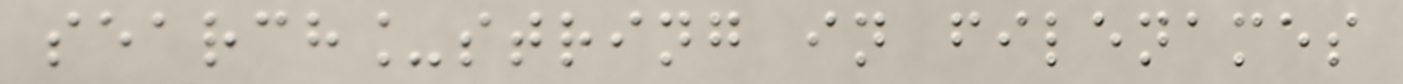search_string in filenames
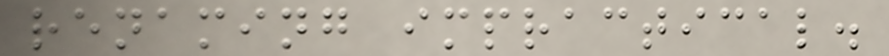renaming impractical.
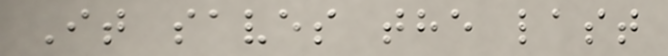It saves the last
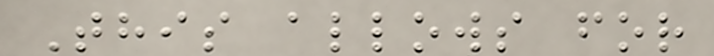This allows for
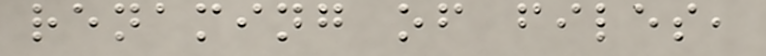renaming of files,
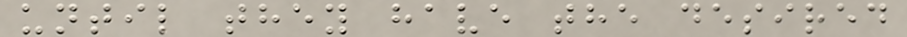until they have the desired
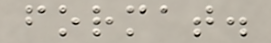format.
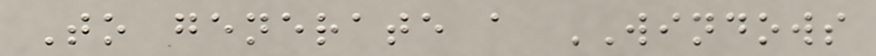To generate a WINDOWS
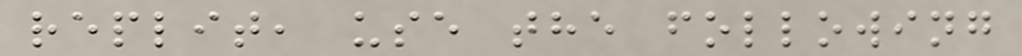replit, use the following
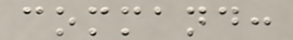command:
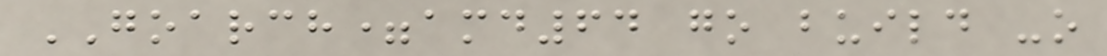GOARCH=amd64 go build -o
